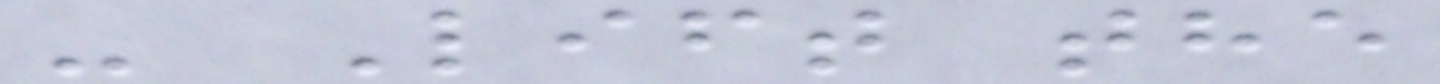- Lift the
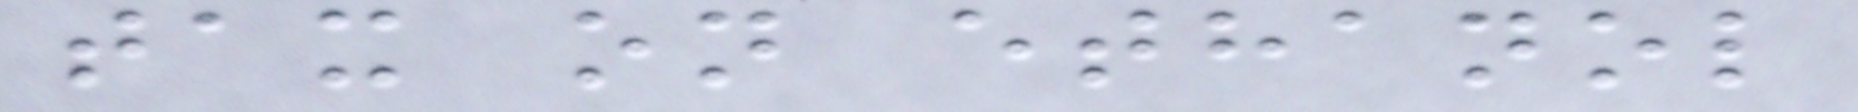tax on ethanol
